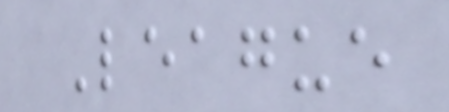League
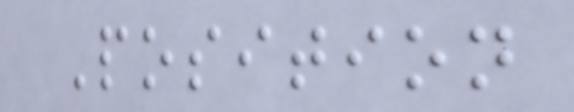Position
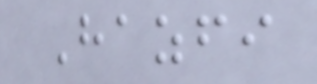Hazfi
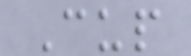Cup
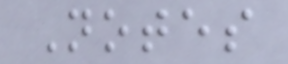Notes
